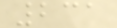231
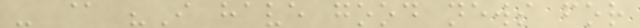- @ "I have good news for
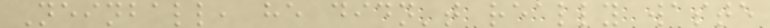Neinball, he didn't really waste
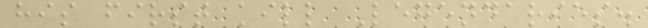his first kill Legendaries.
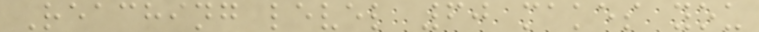Reaching level 60 makes you
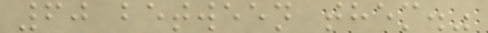60 between them."
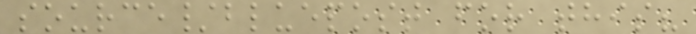source/bluepost for this?
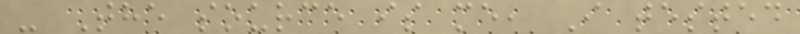- The source is me, I tested
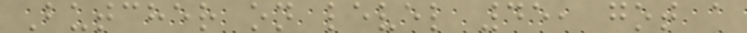Butcher on level 45, got a
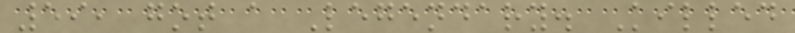59, got a Legendary. Killed
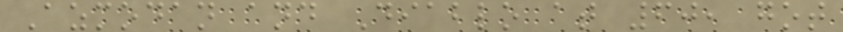Azmodan and Diablo at 60, got
